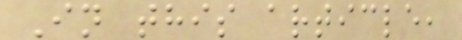In this article,
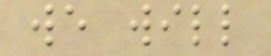we will
